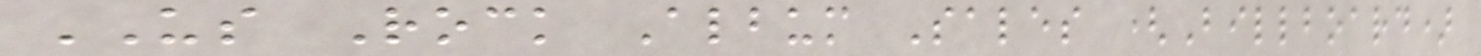US Rock Album Sales (Billboard)
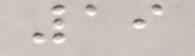19
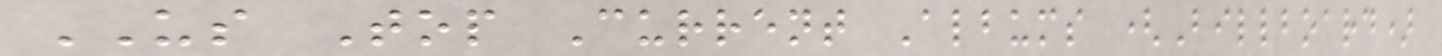US Top Current Albums (Billboard)
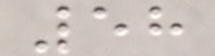58
